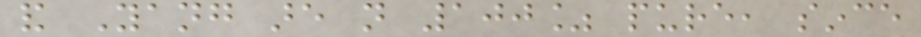and Yang are not 100% pure, since
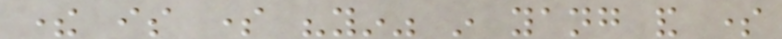there is some "yin" in yang and some
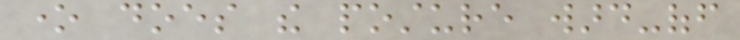one does the posture ward-off
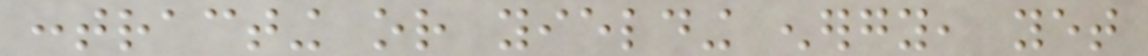contracting or yielding energy, yet
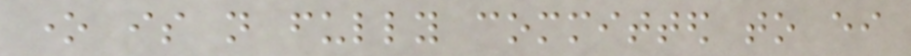one is not fully committed to either
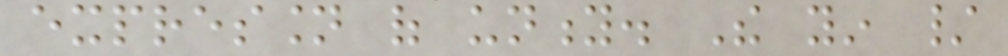expression of unity. The yin /
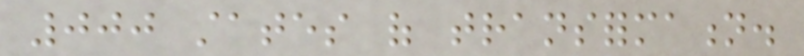000 states of transformation.
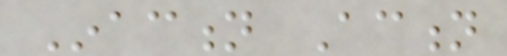Inaction Action
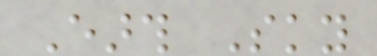Earth Sky
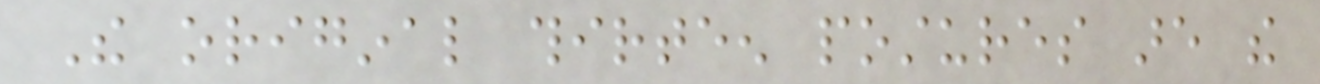The original thirteen postures are the
